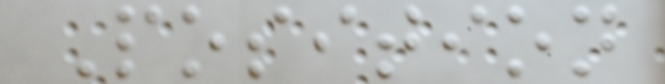Position
